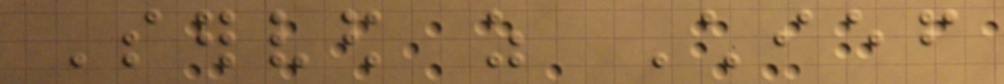Served as Chief
